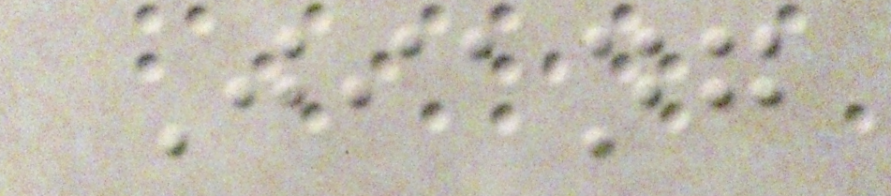Jiang
